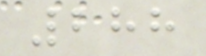288
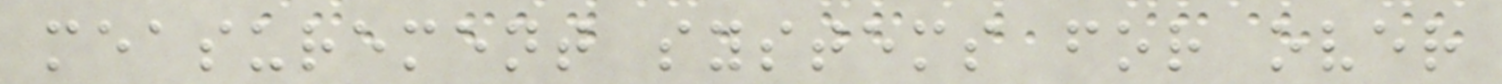measurement systems for over
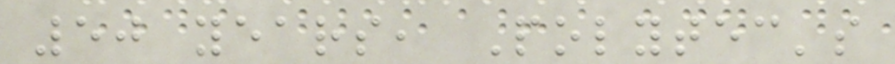50 years, Polytec's
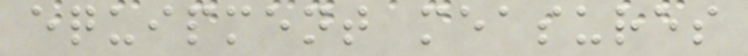equipment measures
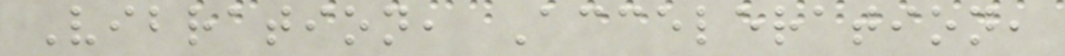Vibration, Acceleration,
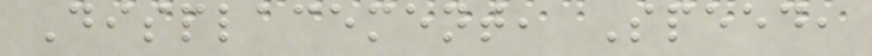Displacement, Speed,
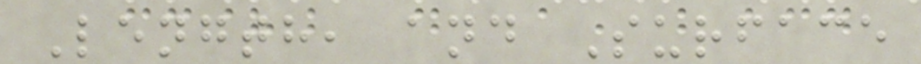Length, and Surface
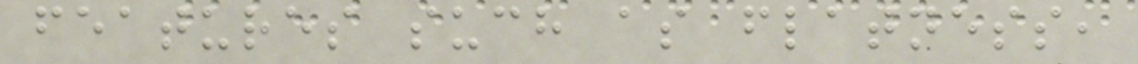features such as flatness,
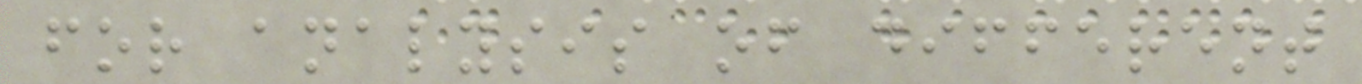for analysis of different
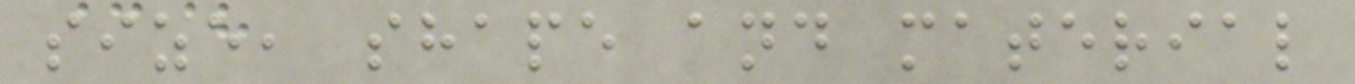size, shape and material
